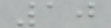10
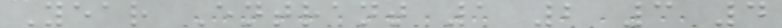Year Entrant 1 2 3 4
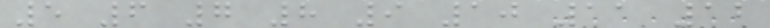5 6 7 8 9 10 11 12
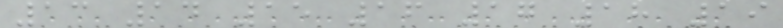13 14 15 16 17 18 19
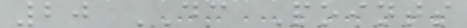20 DC Points
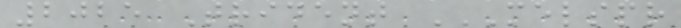2025 Trident MELSPR
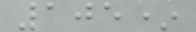105*
